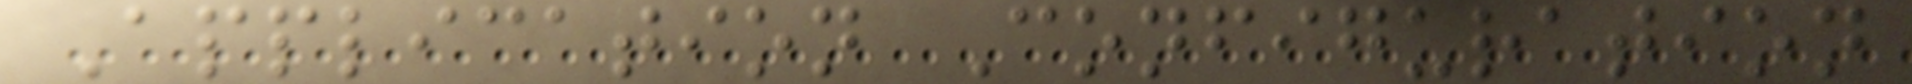Application Configuration
